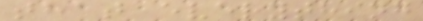that everything
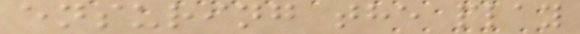ensuring the play
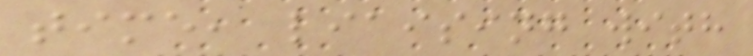time, liaising with
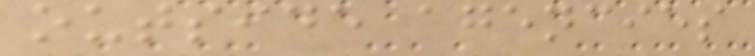outside agencies
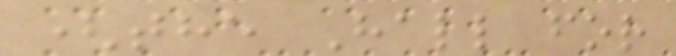(the Hall for
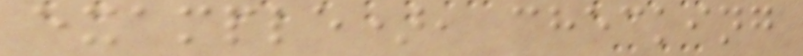example), checking
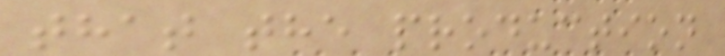that the production
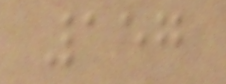157
